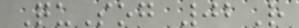QuSog 02R
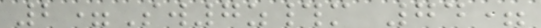2=Sw7z#m 74=
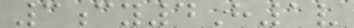3cy4H1v
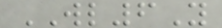WL6Y
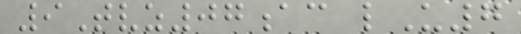9Tvz07ac lU7
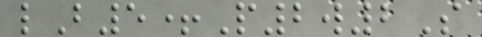lB5+P2w2S
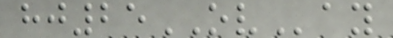hj25OVay
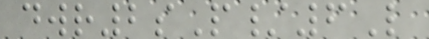dwr2sP/6L
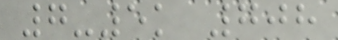7-5k 708
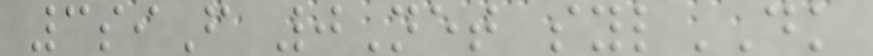3siF 0Net sylDK
